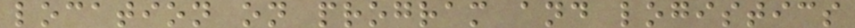location on program and logistics
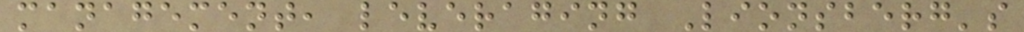management, leveraging Lionsberg's
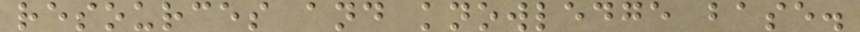resources and knowledge base.
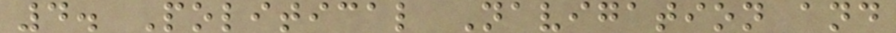4. Political Navigation and
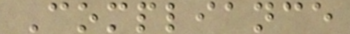Compliance
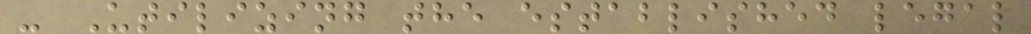- Utilizing the established legal
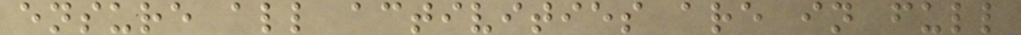ensure all activities are in full
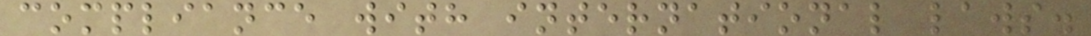compliance with international laws.
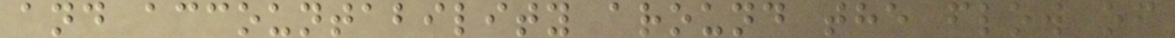and accountability around the flow of
